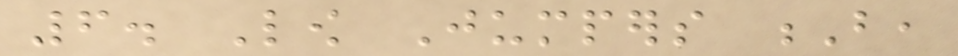6. Low Jumpers B,
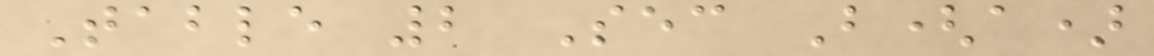Table 2 Sec B(a)
